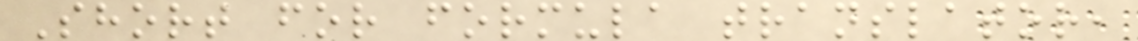Short for formula translator,
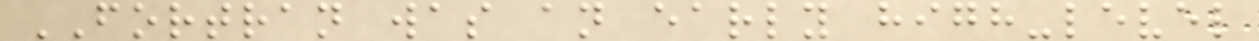FORTRAN was an early high-level
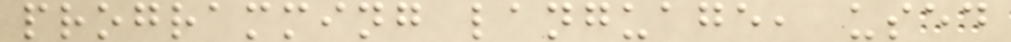programming language, used
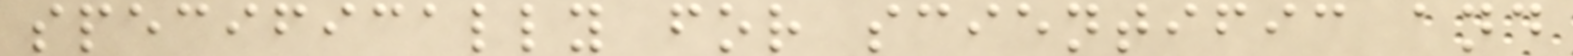specifically for scientific and
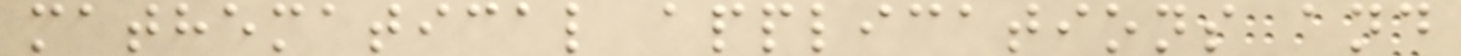mathematical applications and
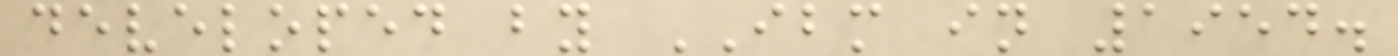developed by IBM in 1954.
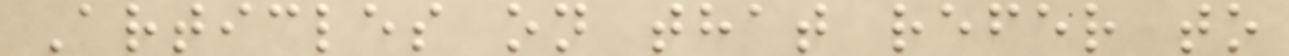Articles on that refer to
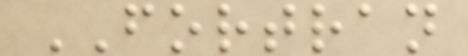FORTRAN
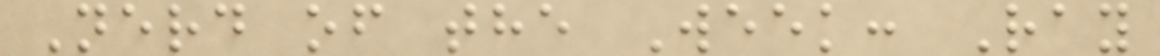Nerd of the Week: Ray
